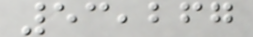53,267
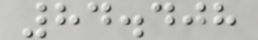84.408
